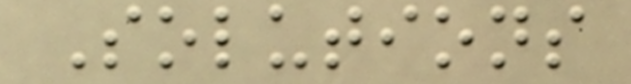Solutions
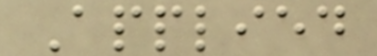Applied
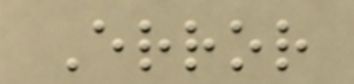Error
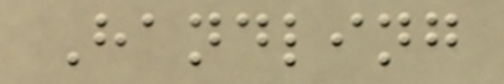Handling
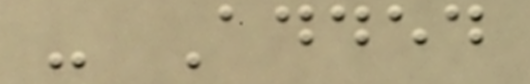- Added
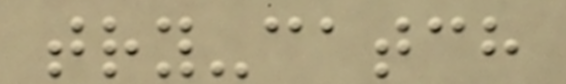try-catch
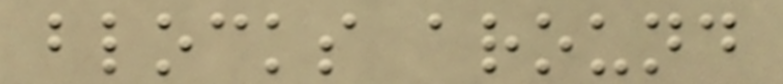blocks around
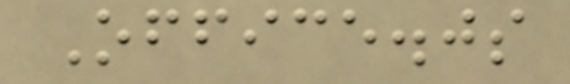Office.js
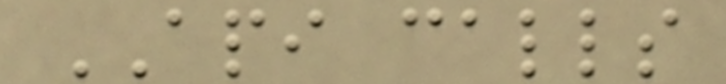API calls
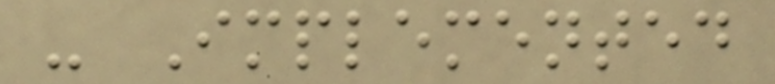- Implemented
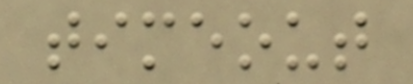timeout
